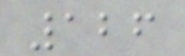126
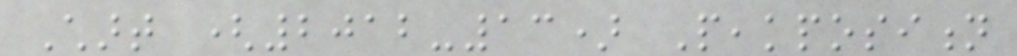Chart (2012-13) Peakposition
